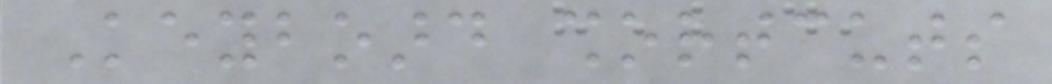Keyboard shortcuts
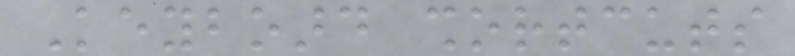Keyboard shortcuts
